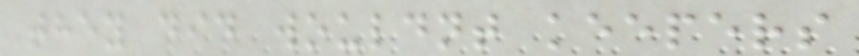they did wouldnt keepers
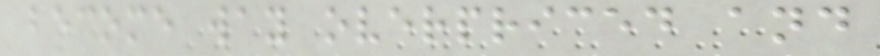become way overpriced and
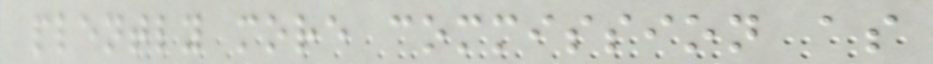plently more commission as
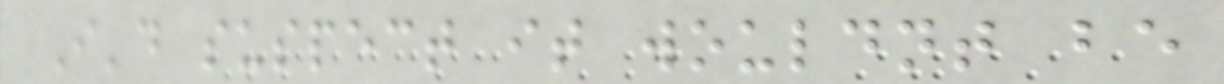I'd suspect it wouldnt be
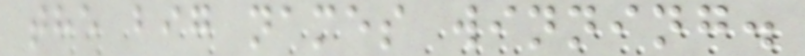the big names winning.
